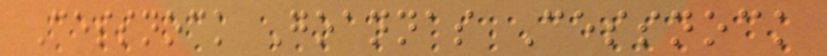Cessnock Goannas Cessnock
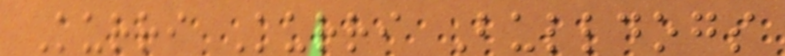Kurri Kurri Bulldogs
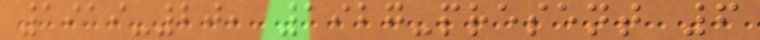1919-20, 1927-present 6
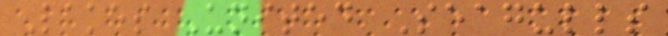Lakes United Seagulls
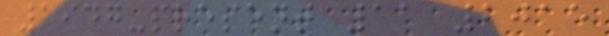1947-present 11 2015
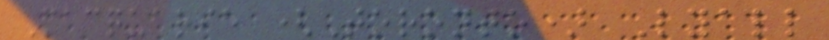Macquarie (Toronto) Lyall
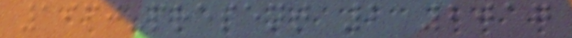1960-present 2 2017
